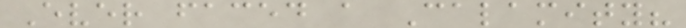Ever faced a Calamity?
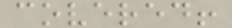covered!
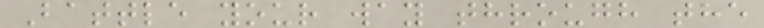Battle your way through the
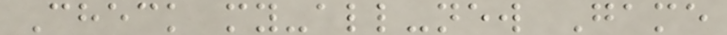Check my-all-new Game
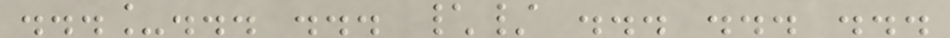..._... ... \/ ... ... ...
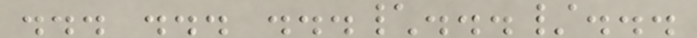... ... ...\.../...
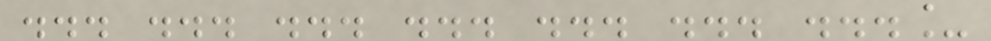... ... ... ... ... ... ..._
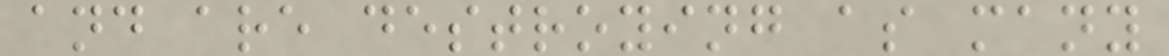and are destroying as many
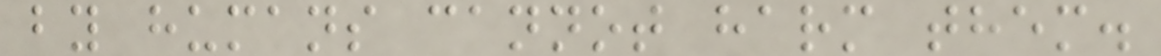by humans cannot harm them.
